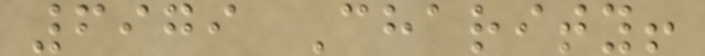6979 Charity!
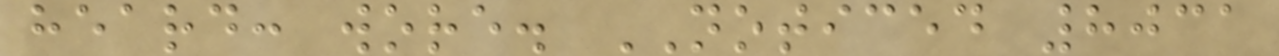heard: wore. NOTICED 8031
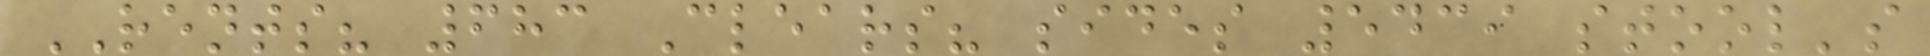RENTS? 683 Clears? sides 5439 stool's
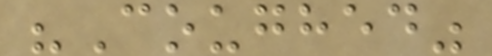"Coughed"
